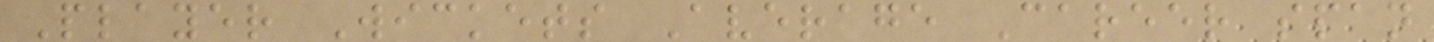Player Wickets Average Career span
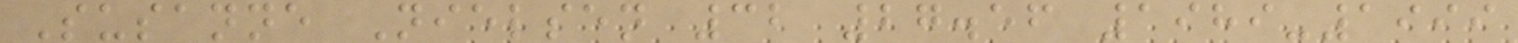Susanne Nielsen 32 27.56 1989-1999
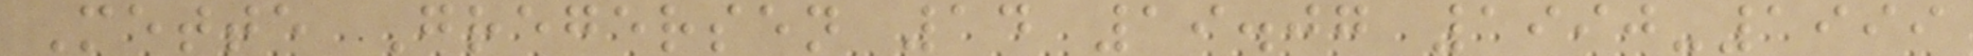Mette Gregersen 14 19.07 1990-1999
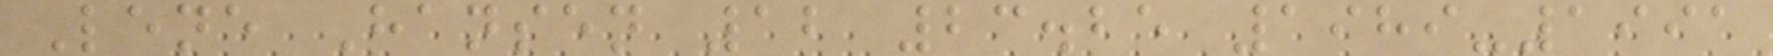Lene Hansen 12 23.25 1989-1991
